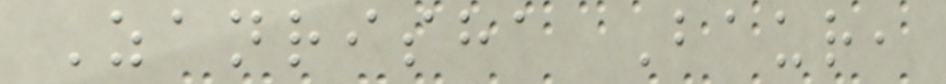Zanrisha Baur,
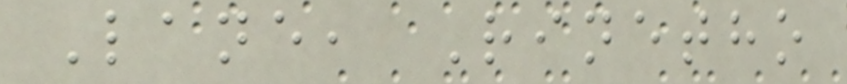Lane, Rinetho
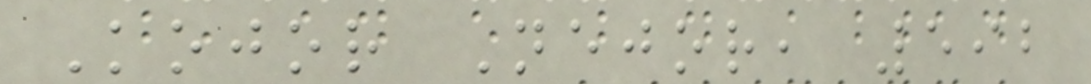Kojor Nejor, 592
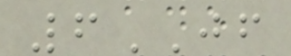6JF
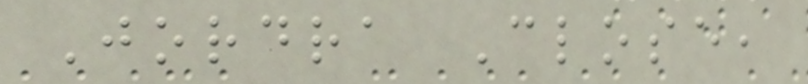Jordra Close,
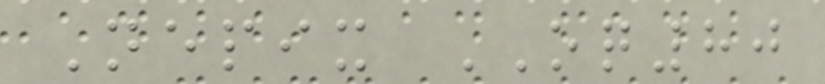Nepix OQ80
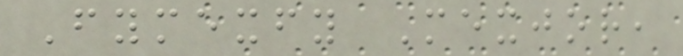Fymexfy Mexjor,
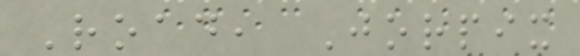Road, Jorpix
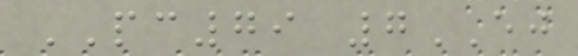PC79 7EJ
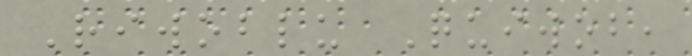Riwoblu Quiwob,
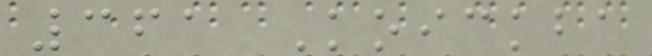361 Koickba
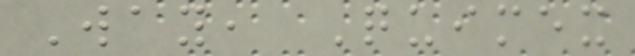Way, Quimex
